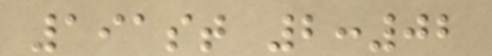191st 2:02
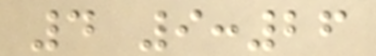4 9:26
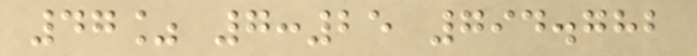47% 7:25 794.782
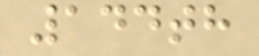144th
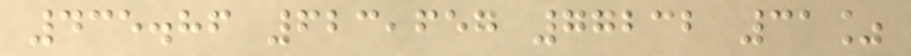435.86 623,657 77232 31%
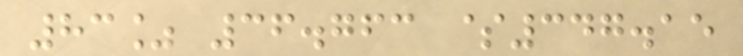83% 36.763 $347.15
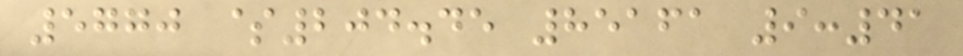5770 $204.45 85161 9:41
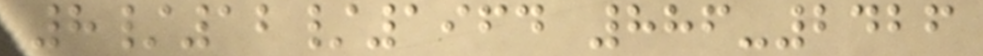8/12/1964 886-2426
